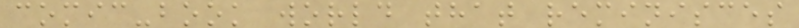comic-book world that reminisces
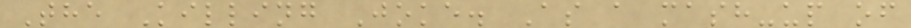The Killing Joke. As a mash-up of
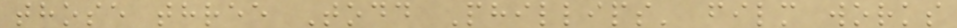those three Todd Phillips' film works
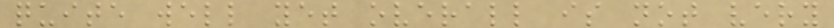quite well yet overall is not very
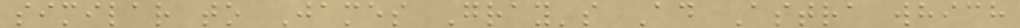similar to James Gray's Ad Astra which
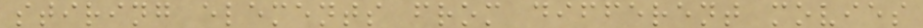stiring elements from different movies
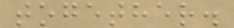together.
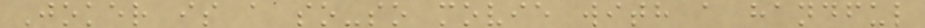Joker is a so-so movie with a handful
